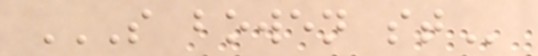S BOWEN ST
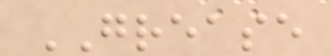GREASE
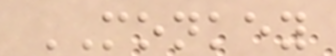MONKEY
